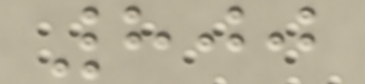800
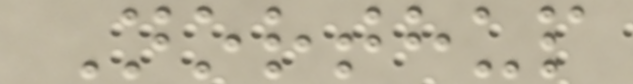Northup
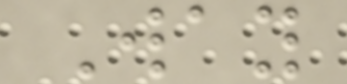Way
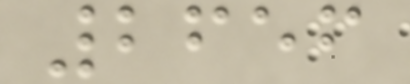2656
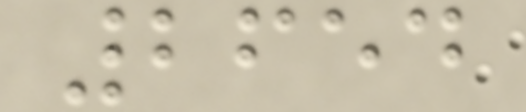2654
